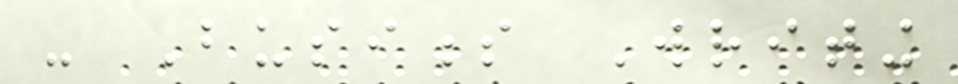- Business Writing
